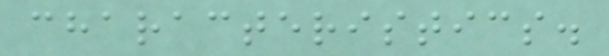characteristics.
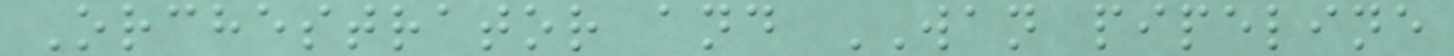Orchestrator and WAN pipeline
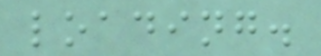loading.
